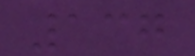137
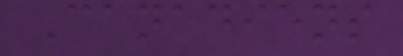Canadiens
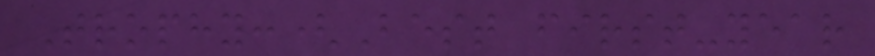Trophy:(Best first-year
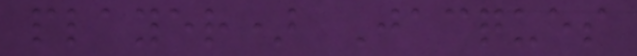player) Jacques
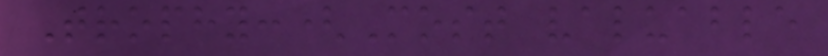Trophy:(Most valuable
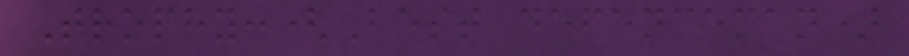Trophy:(Best defenceman)
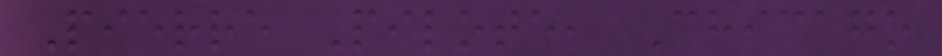Pierre Pilote, Chicago
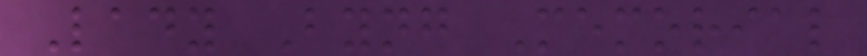Lady Byng Memorial
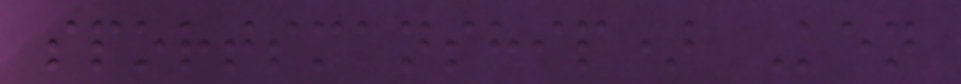sportsmanship) Ken
